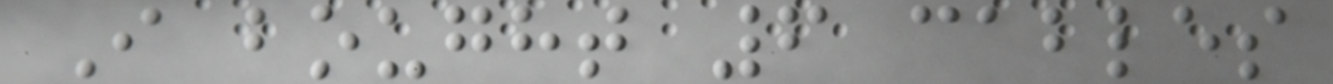I bought 6 cables
